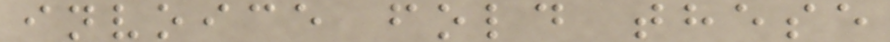invoice fold these
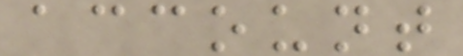account
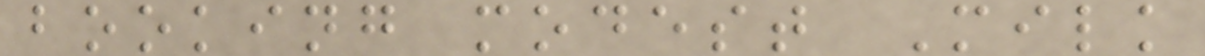booking modest Milk
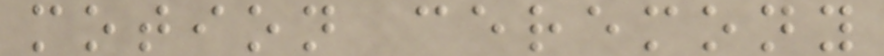motion ceremony
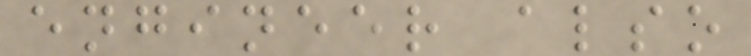engineer also
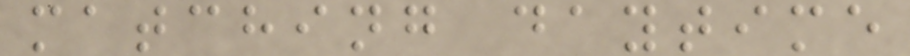matching daytime
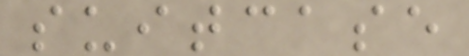suitcase
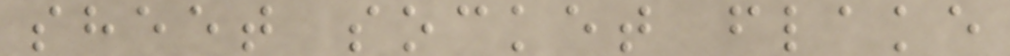sheet socket flake
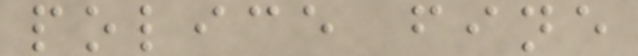police fine
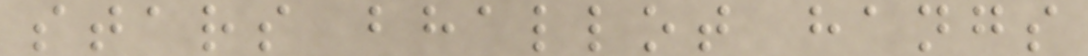stars bhallot hangs
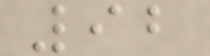92
